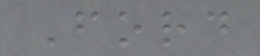Ford
